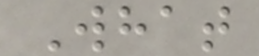What
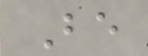Be
